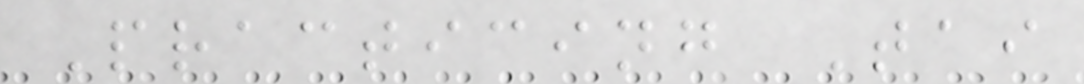Practicing Tai
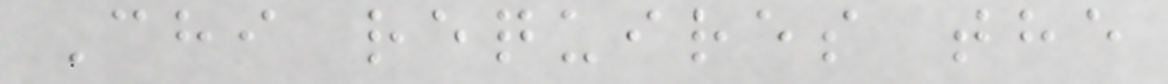Chi requires the
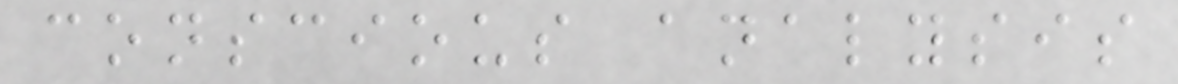conscious analysis
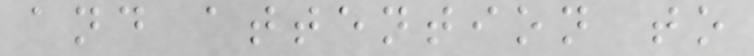and attention to
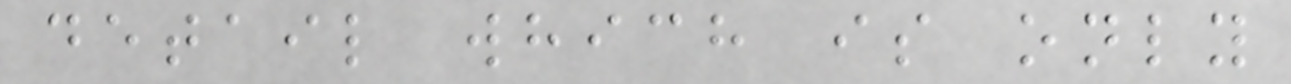detail which is only
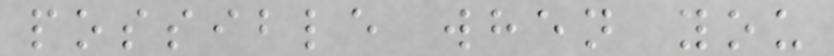possible when you
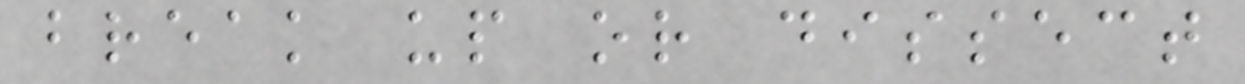break up or dissect
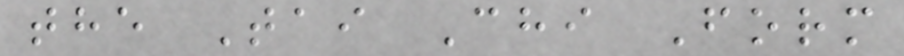the Tai Chi Form
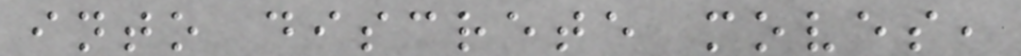into discrete moves,
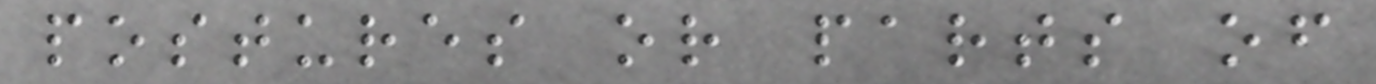postures or parts of
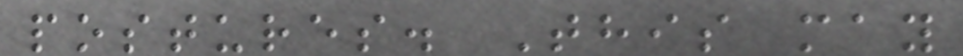postures. This may
